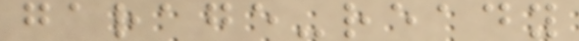garage-ready
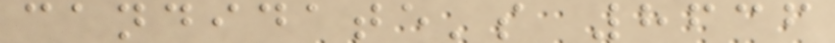candidate's 8636
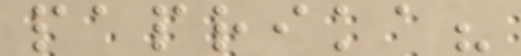paprika?
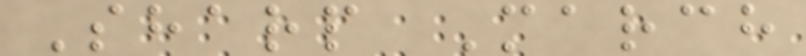Sharp March
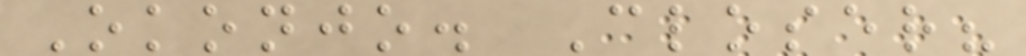Okonjo. Closer?
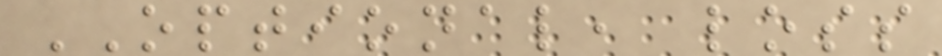OPTIONAL, loss
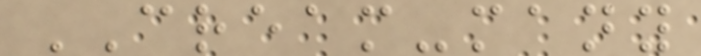CREAM-many
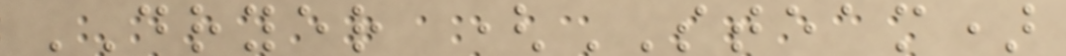DRYER (STEAM)
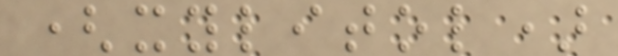(xylitol)
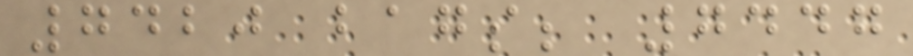7420 bags; 7447
